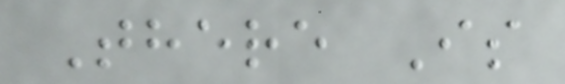There Is
